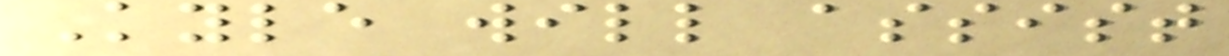Kyle will assist
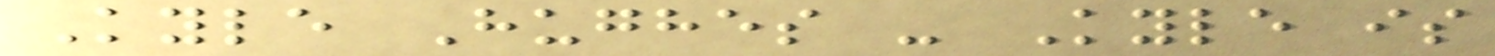Kyle Hughes - Kyle is
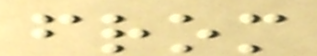from
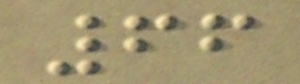66
